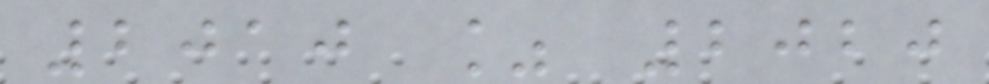2010 % 2020
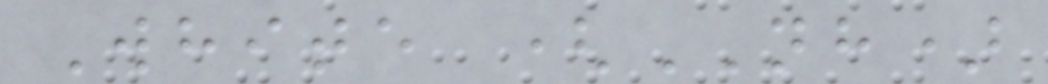White (NH)
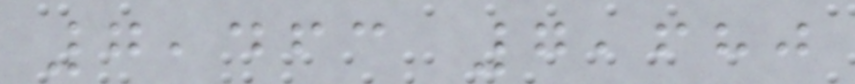7,463 7,680
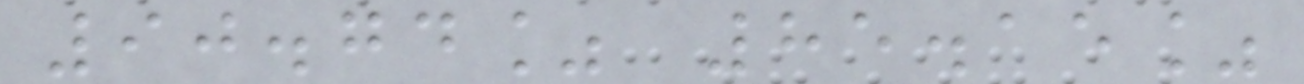90.74% 85.15%
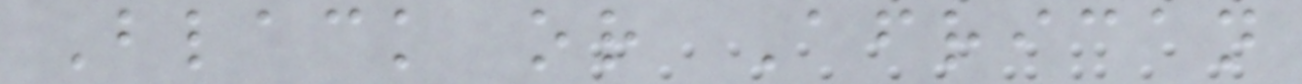Black or African
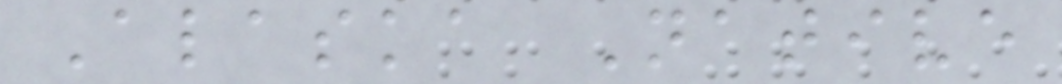Alaska Native
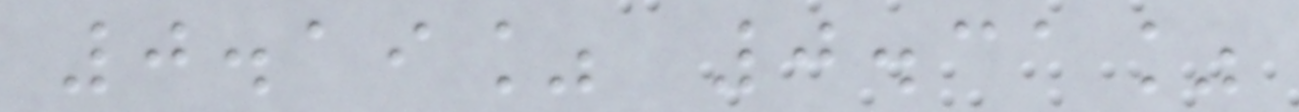0.19% 0.31%
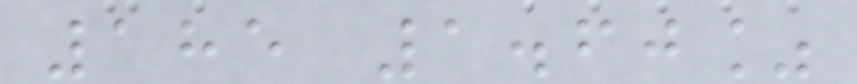185 1.60%
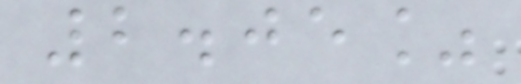2.05%
